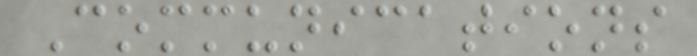Communications
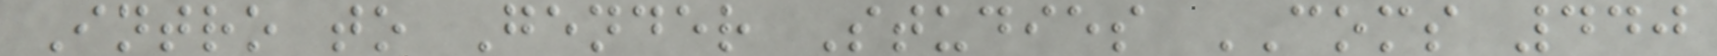Intro to Gender Studies COMS 440
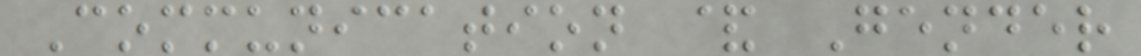Communication & Gender
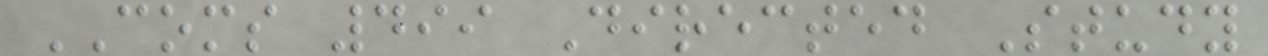COMS 499 Directed Study
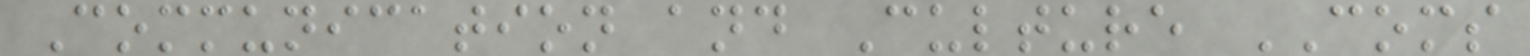Communication and Culture COMS
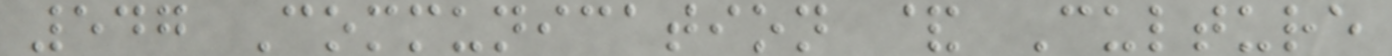547 Communication & Culture
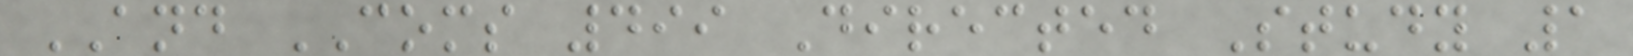AND COMS 499 Directed Study 1
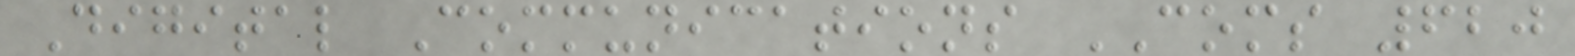Digital Communications COMS 620
